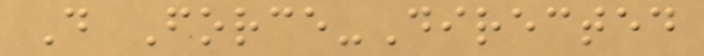D Force-Directed
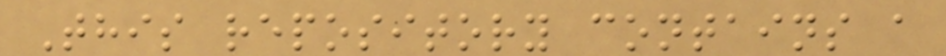This repository contains a
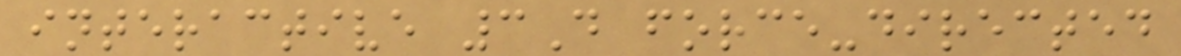interactive 3D force-directed
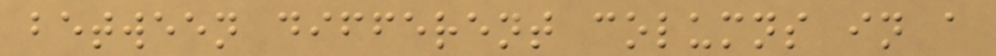between different columns in a
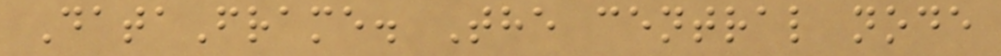DataFrame. The central node
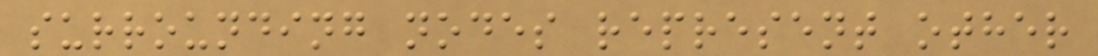surrounding nodes represent other
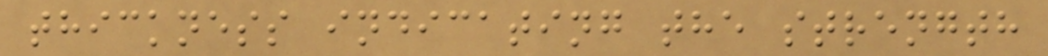thickness indicating the strength
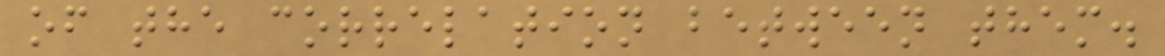of the correlation between them.
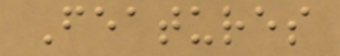Features
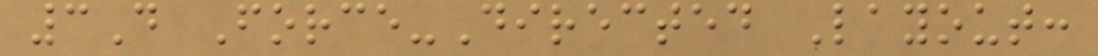3D Force-Directed Layout:
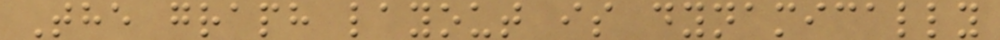The graph layout is dynamically
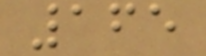165
